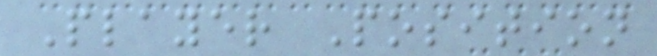Player Position
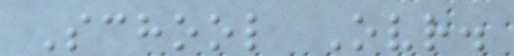School Ovr.
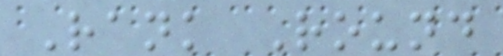Rank Round
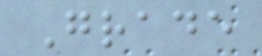Grade
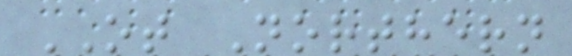OT Northern
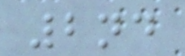2nd
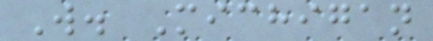W. Michigan
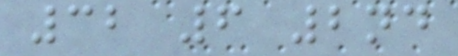32 6 2nd
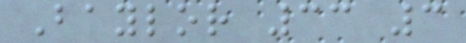Baylor 33 3
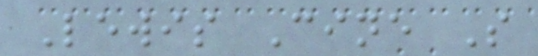Lewis Cine S
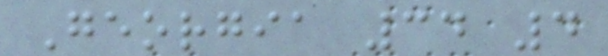Georgia 34 4
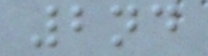2nd
